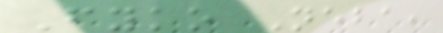Fyko Neba,
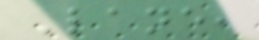Lane,
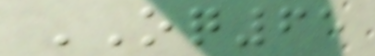OQ65
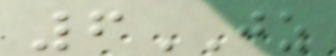6JZ
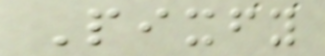Pixfy
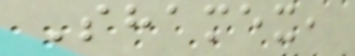Shamex,
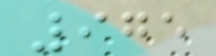975
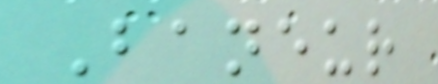Baneur
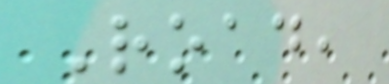Road,
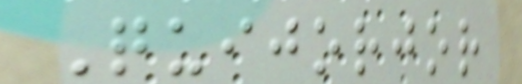Quijorjor
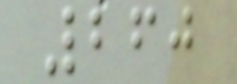260
